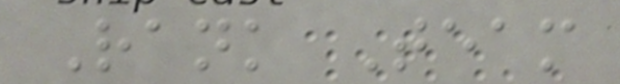Rank Team
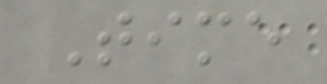Time
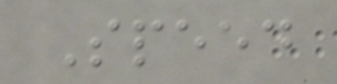Speed
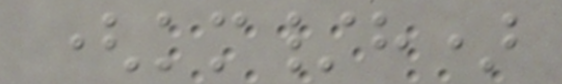(km/h)
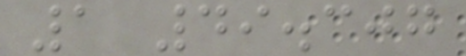1 49.307
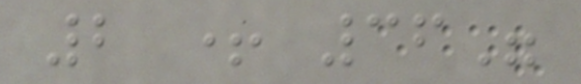2 + 36"
